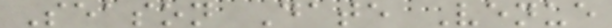Season Date Venue
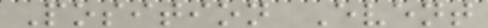Position Event
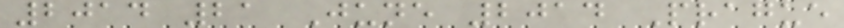2014 21 June 2014 Prague
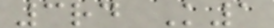3rd K1
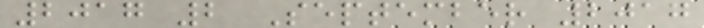2017 2 September 2017
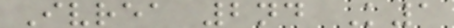Ivrea 2nd K1
